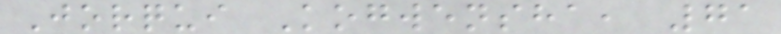Jorqui Kogwensha, 71
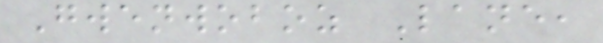Gwenwoboz Lane,
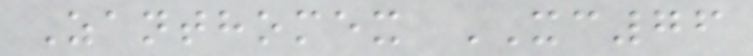Zanthomex XC76
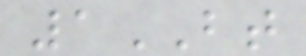1BT
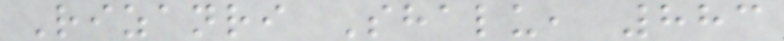Rizanri Shalu, 883
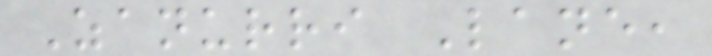Zanurri Lane,
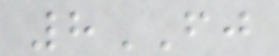8FJ
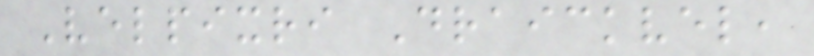Velpixri Draickvel,
